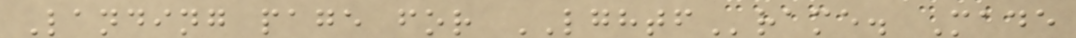Landing page for LGHTFrame. Made
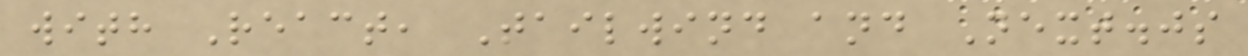with React, Tailwind and Next.js
